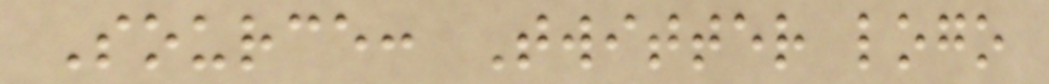Source: Twitter logo
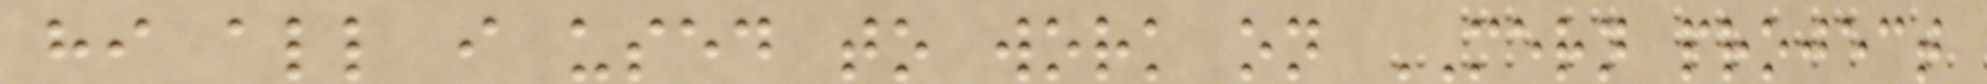hi all i used to work on MERN project
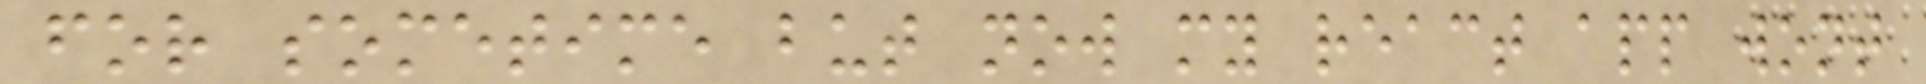for sometime but now my react app wont
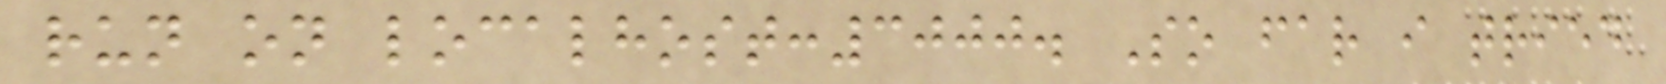run on localhost:3000. So far i tried
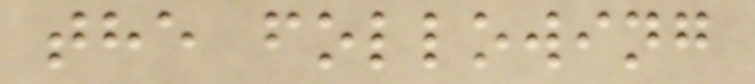the following
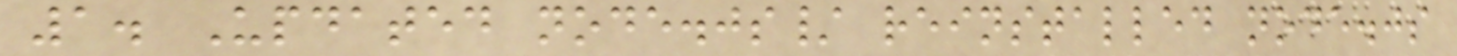1. Updated node.js/ reinstalled node.js
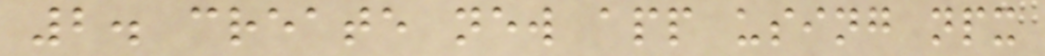2. create new app using npx
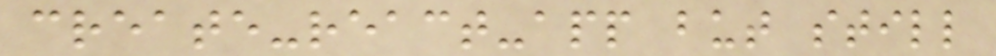create-react-app but still
